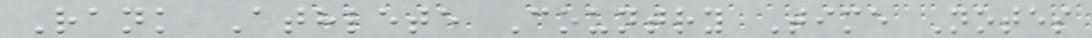Rank Athlete Country Time Notes
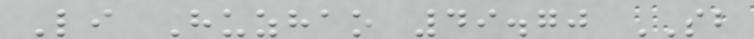Li Huzhao 49.70 SB
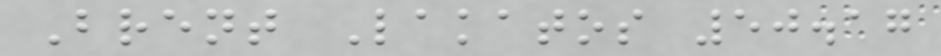Brent Lakatos 50.17
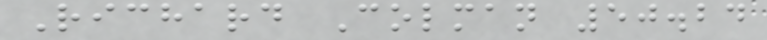Richard Colman 50.24
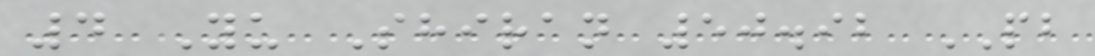4 Yu Shiran 50.92 PB
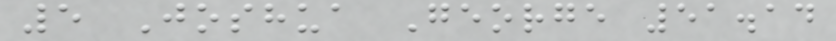5 Joshua George 51.14
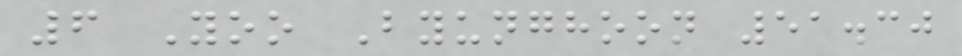6 Yoo Byunghoon 51.30
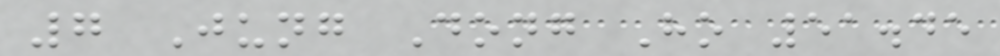7 Jung Dong Ho 51.45
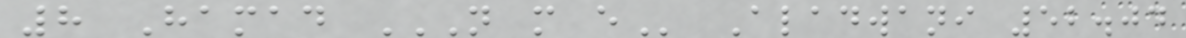8 Hamad N M E Aladwani 52.04
